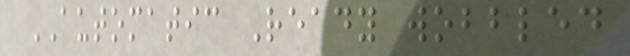AUTOMATIC Ready wobbled
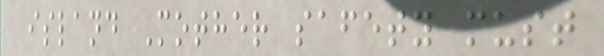island Mother safety must
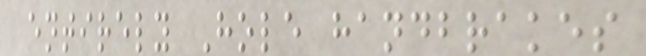entirely Hole handbrakes
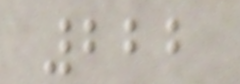222
